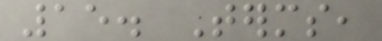15. Terms,
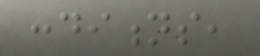conditions,
